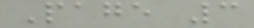Page 3
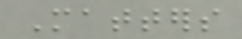Matters
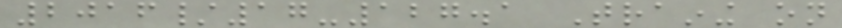2016/17-127.1 Training on
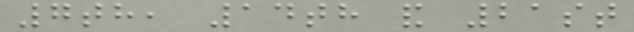7th, 14th and 21st
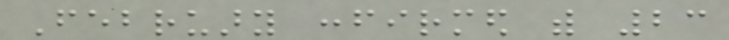February confirmed with 23
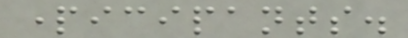participants.
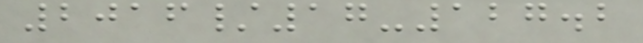2016/17-127.2
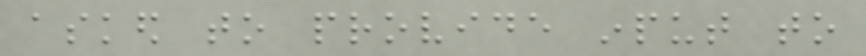asked to provide input to
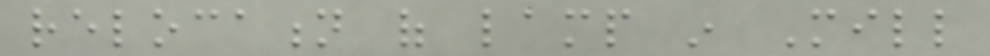relocation of lamp in Mill
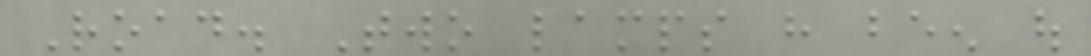Road. Two lamps have been out
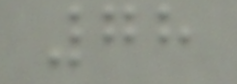78
